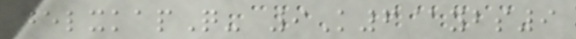delxkapQ- 9K6@ybs9
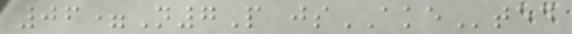06=N7P jsAKEted
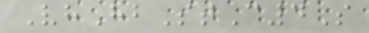VhHbStC4S
